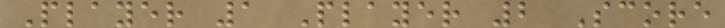Player 1 Player 2 Score
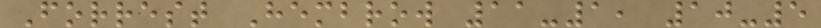Forrest Hembrow 11-1, 10-5
